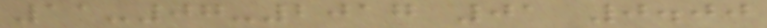11-07-2017 01 0.00
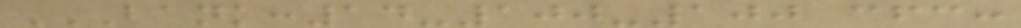BANK:14-100-100 CFC:
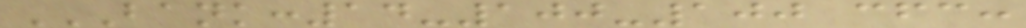BANK:14-100-100 CFC:
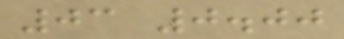03 0.00
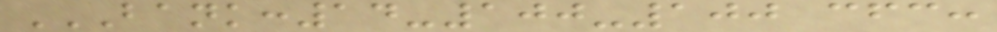BANK:14-100-100 CFC:
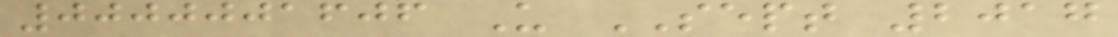0000001606 U SEPT 2017
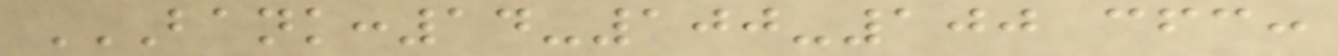BANK:14-100-100 CFC:
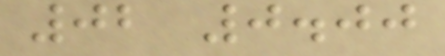02 0.00
